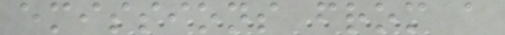emissions from a
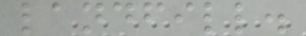landfill.
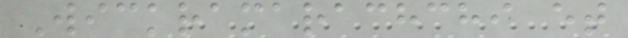Wickramarachchi et
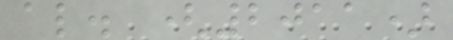al. (2011)
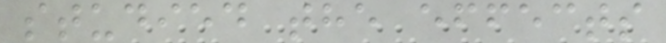studied the effects
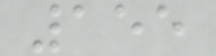155
